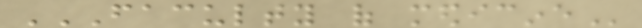FACULTY OF MEDICINE
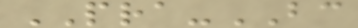PRA-BC
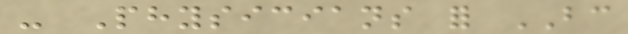- Physicians for BC
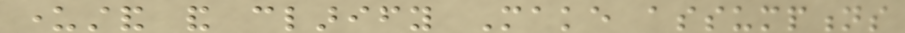understand and clarify Make assumptions
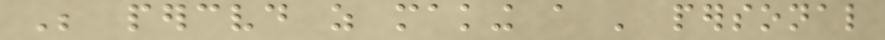Be perceived as making a ' personal
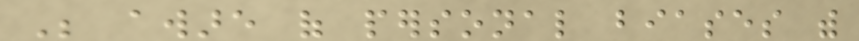Be aware of personal biases with
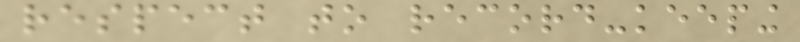respect to record-keeping
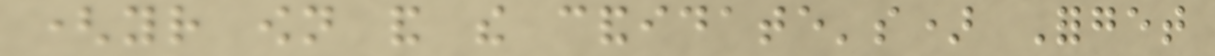(your own and the candidate's) Forget
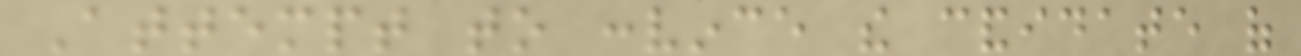Attempt to convince the candidate of
